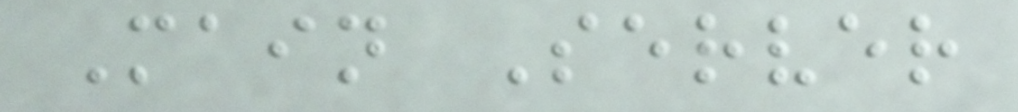Main Server
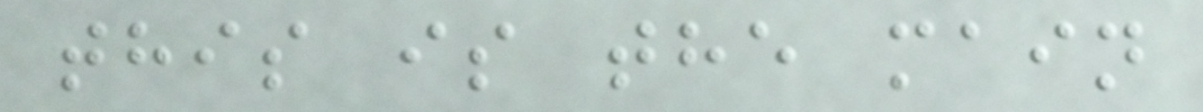this is the main
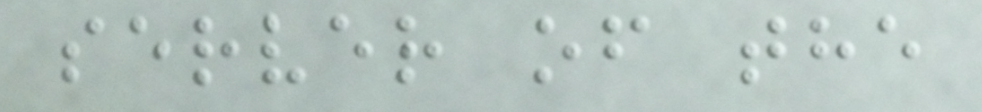server of the
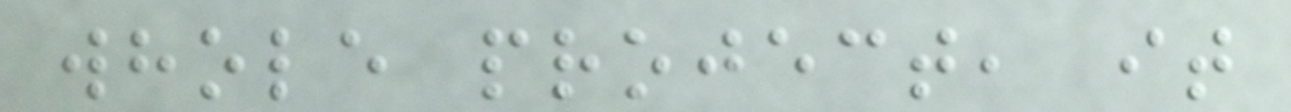whole project, it
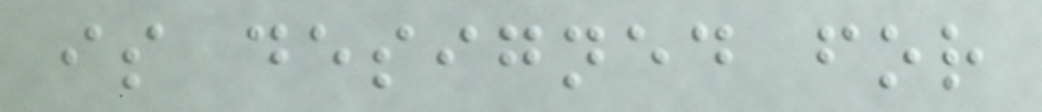is designed for
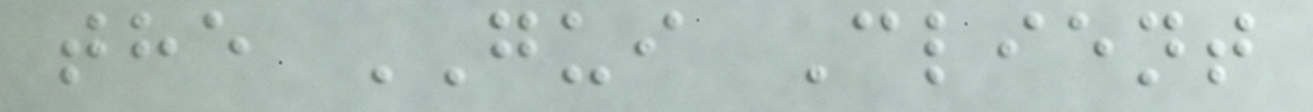the GUI Client
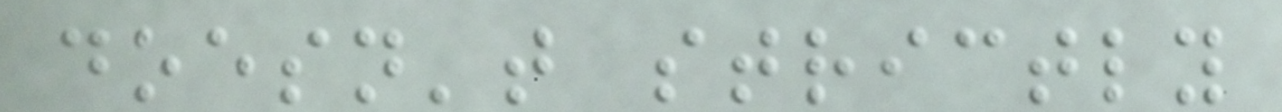doesn't strictly
